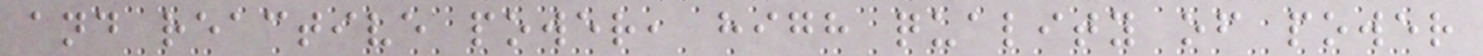and reactive power, high quality of power
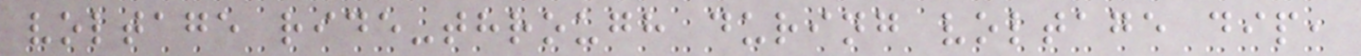voltage ride-through during voltage dip,
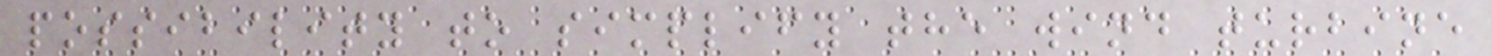possibility to simplify the wind turbine
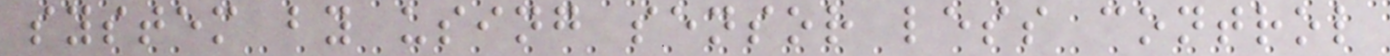system by using sensor less control
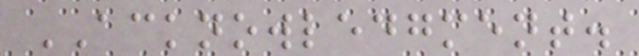ACKNOWLEDGMENT.
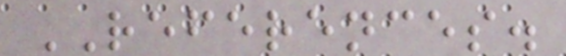REFERENCES.
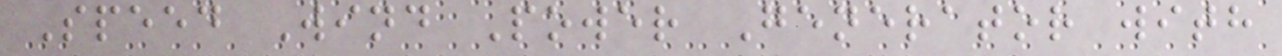Speed Wind Power Generator with
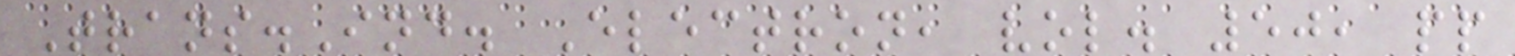Trans.Ind. Electron, vol. 50, pp
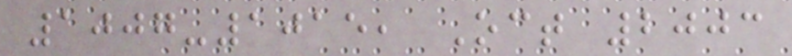1007-1015, Oct 2003
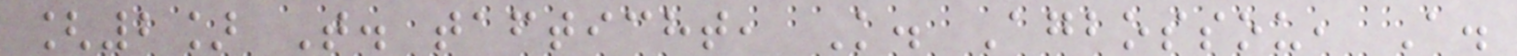[2] T. tafticht, K. Agbossou, A.
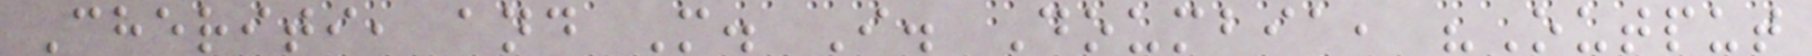Cheriti, and M. I. Doumbia, "Output
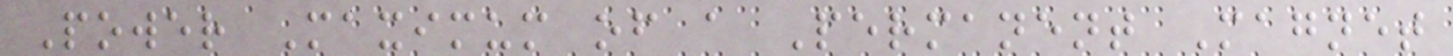Power Maximum of a Permanent Magnet
